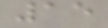15
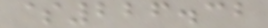$226.32
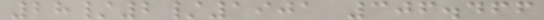28/2/1901 306.466
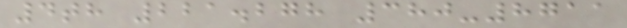4th 221.278 380-8711
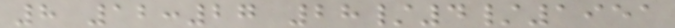8 12:27 28/4/1951
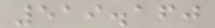519.160
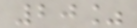20%
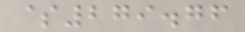$279.76
